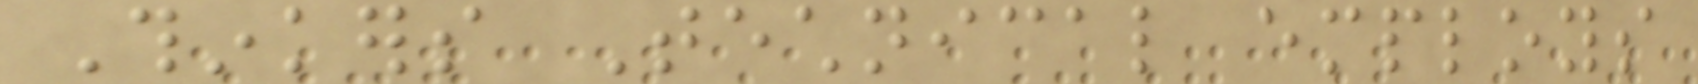Thinkers Technical employs
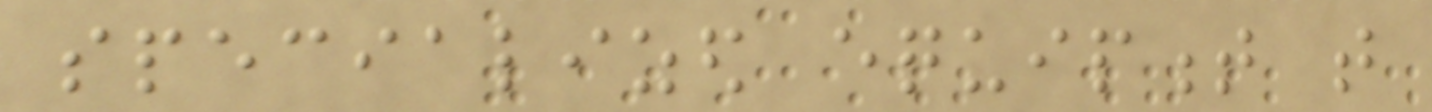specialized equipment that
